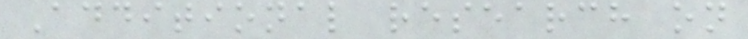Additional research on
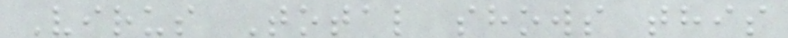Virus Total shows this
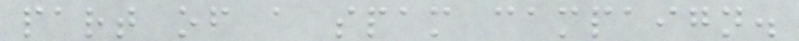part of a spam campaign.
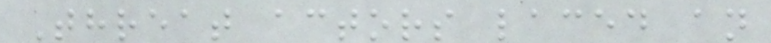Threat actors laced an
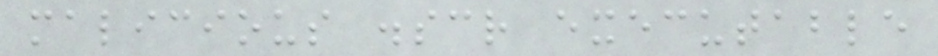malicious .scr executable
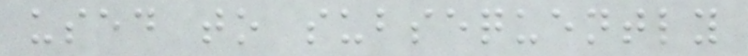used to subsequently
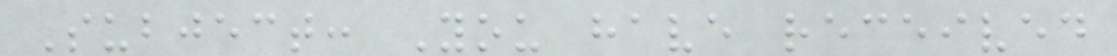Subject: You have received
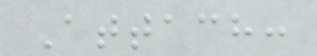Attach:
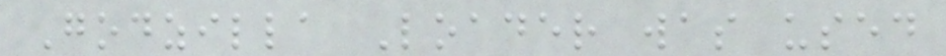Godzilla Loader was used
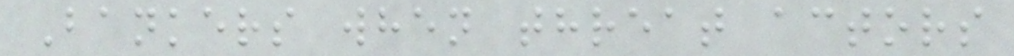Bankers when threat actors
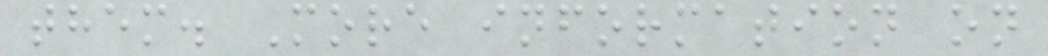them. More information on
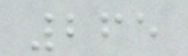265
